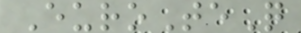EuroTeQ
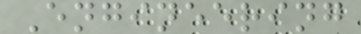Engineering
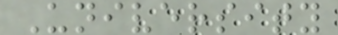University
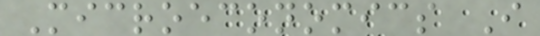Microeconomics I
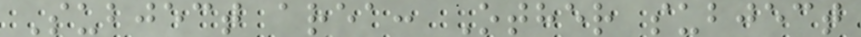Subject area: Other subject
